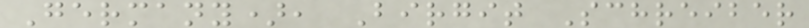Germany), Birgit Schreiber
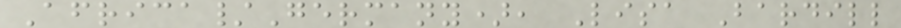Africa/Germany), Lisa Bardill
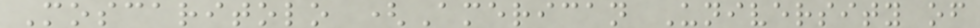Moscaritolo (American University of
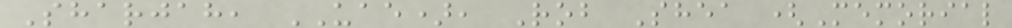Sharjah, UAE), Rob Shea (Memorial
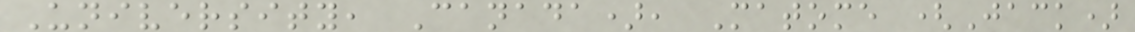University, Canada), Matome (Jack)
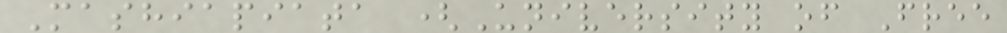Mashiapiata (University of Free
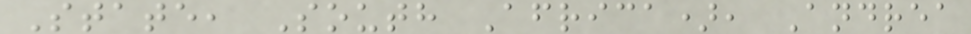State, South Africa), Andrea
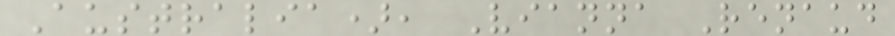Australia), Vianna Renaud
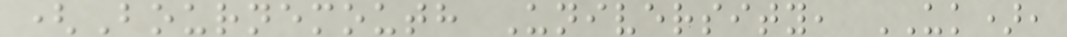(Bournemouth University, UK),
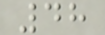48
